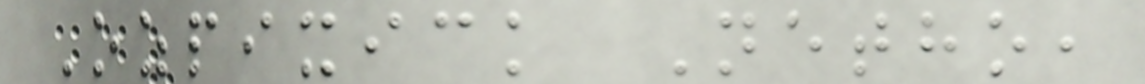Ozpixick Netho,
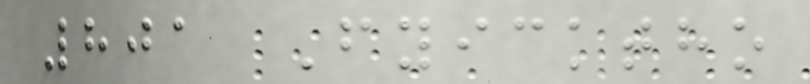801 Fyicktho
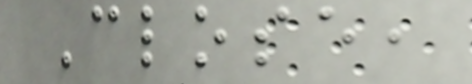Close,
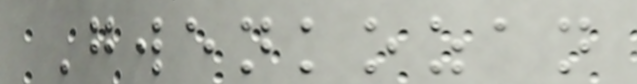Gwenkozan
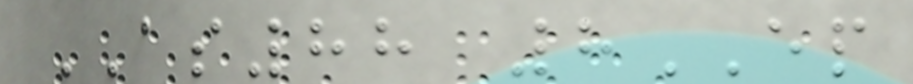AS88 8EP
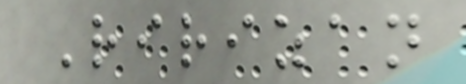Ririzan
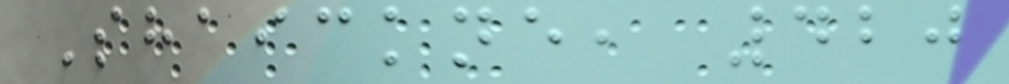Shaickne, 420
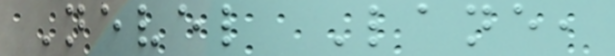Nevel Lane,
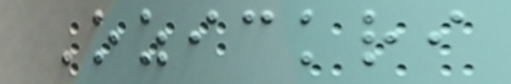Ozickri
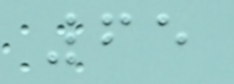65
